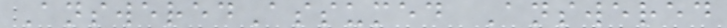AnsweredAssumed Answered
